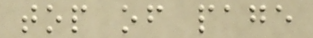top of page
